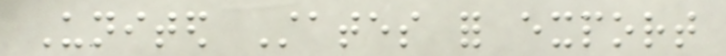United States for export
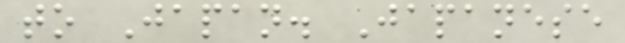to Japan. Japanese
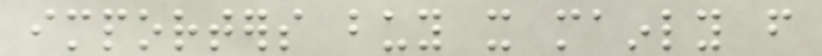importers buy it mainly from
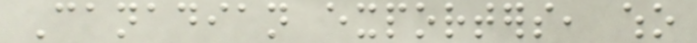Canadian exporters, who
